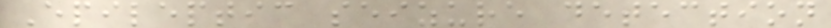Epileptic seizure detection
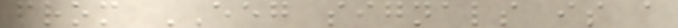from EEG signals is a
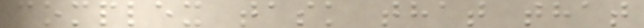complex task that that
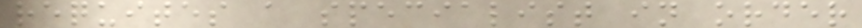requites a specialist in order
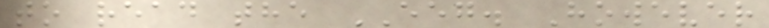to read the EEG. However
